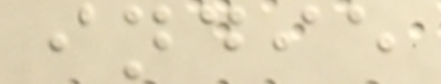indie
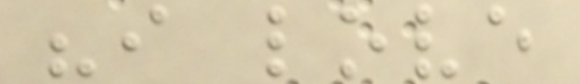"i love
